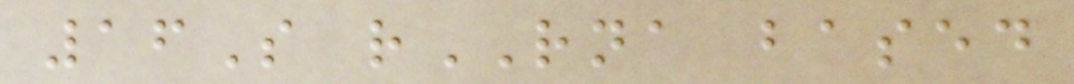16S rRNA based
